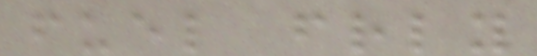fuel friendly
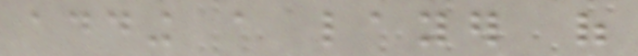adding a layer of
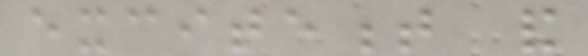excitement and
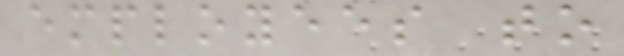employees to
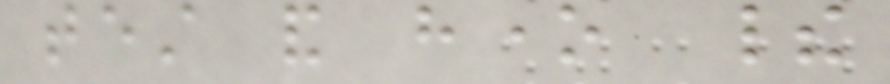test and hone their
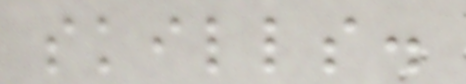skills.
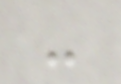-
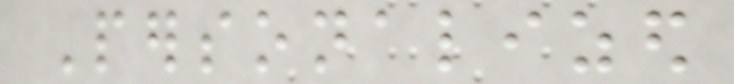Personalized
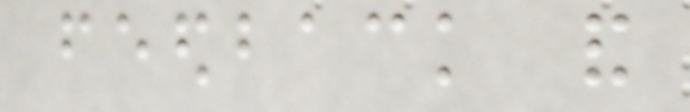feedback and
